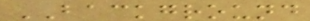BACKGROUND
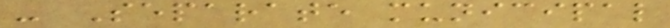- Separate municipal
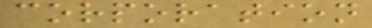corporation
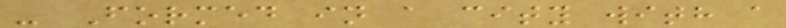- Formed in a city with a
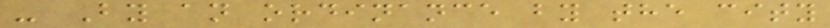- By an ordinance by the city
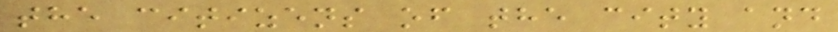the citizens of the city and
